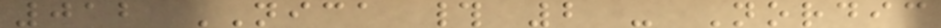012 NICA # 2 - Nordic
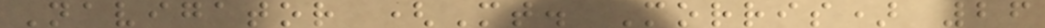Navigator (Mt. Morris) 26
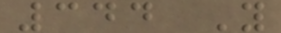344 Y
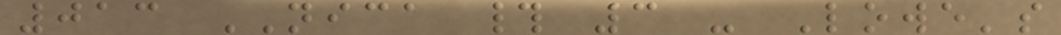013 NICA # 3 - Lowe's
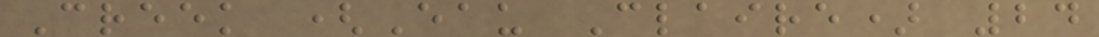Creek (Eau Claire) 24
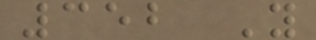352 Y
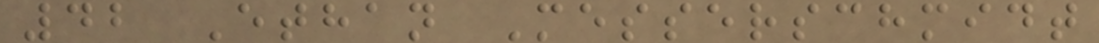42 Ethan Messerschmidt
